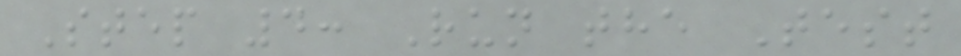Step 4: Run the Test
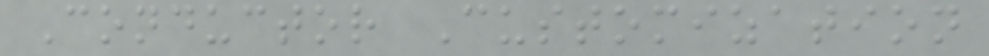Conductor Customization
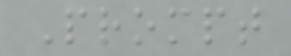Prompt
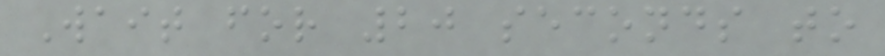Wait for 20 seconds to
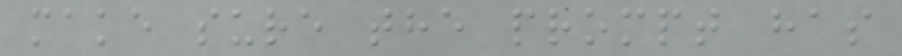make sure the prompt has
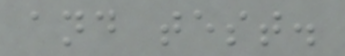and test.
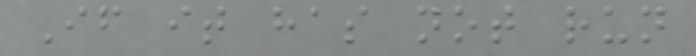If it has not run
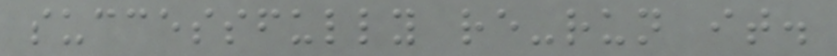successfully re-run it.
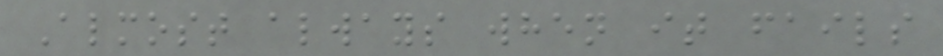Almost always when it fails
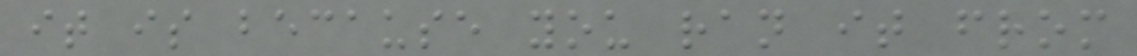it is because you ran it from
